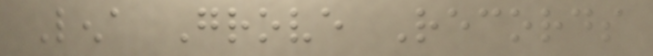Lena Grove Records
